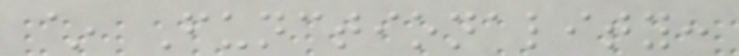~ Functionality:
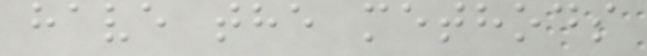have the methods
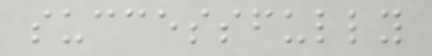successfully
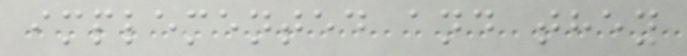implemented and they
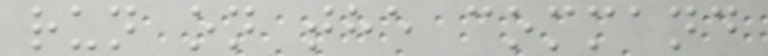run on the command
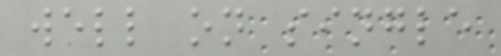well on single
